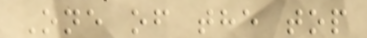One of the top
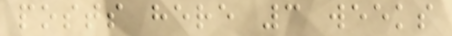posts here 3 weeks
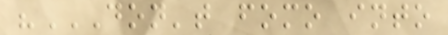"DON'T FOMO INTO
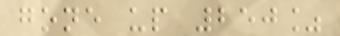gone up 250%
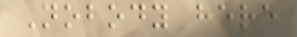Nobody here
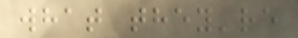what they're
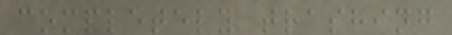completely trashing
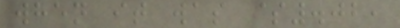when it was $.02,
